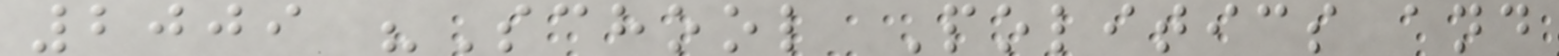2009 "School Politics and
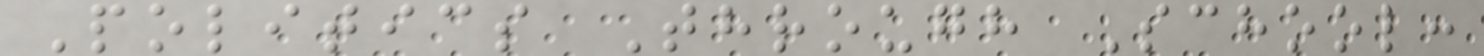Politics Through School:
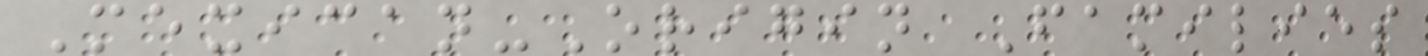Mexican-Origin Families
